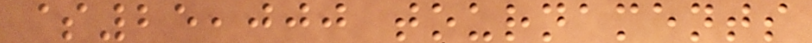$25,000 tournaments
